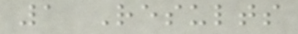1 Results
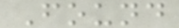Found
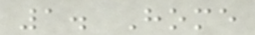1. Home
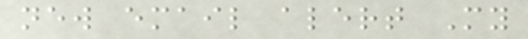new email alert My
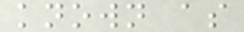known as
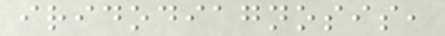iridodiagnosis,
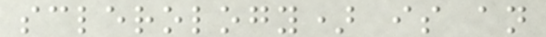sclerology) is an
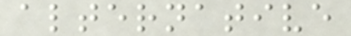alternative
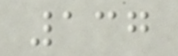137
